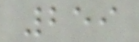259
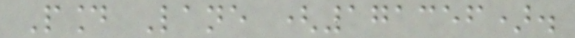Pound Lane (171356).
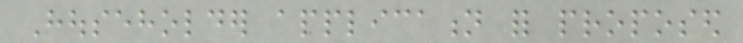Householder application for proposed
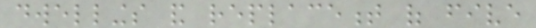dwellings and replacement of five
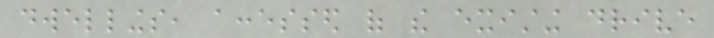dwellings, accessed of the existing drive
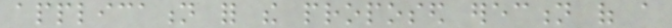application for the proposed erection of a
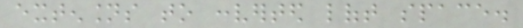extensions to converted loft space.
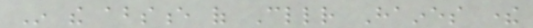In the absence of Cllr Haines there
